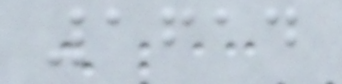1614
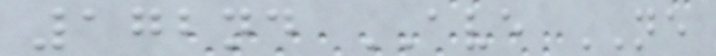172nd AVE NE
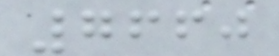7660
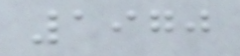1970
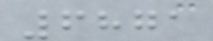6871
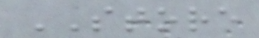STORE
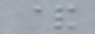&
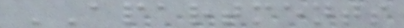APARTMENTS
